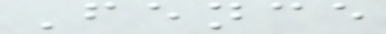Fence
